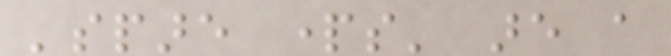'spare parts' are a
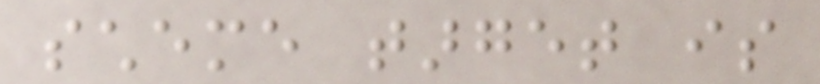scheme target is
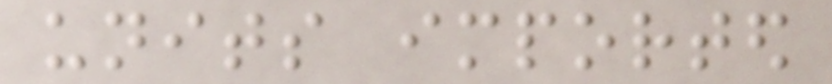units imported
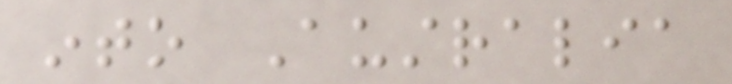into Australia
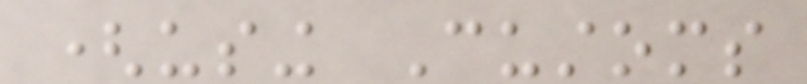(using Customs
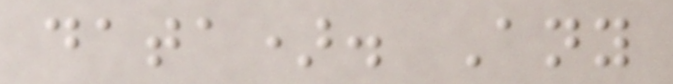data). Any
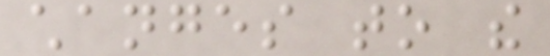changes to the
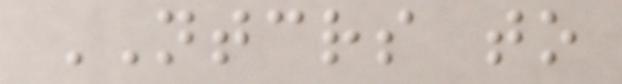NTCRS to
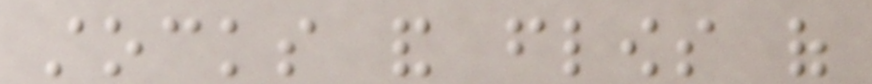stocks and flows of
